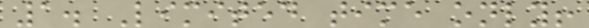1. Limited time only!
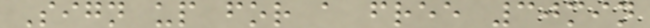Sign up for a free 30min
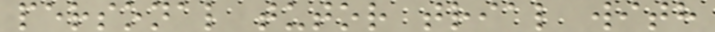personal tutor trial with
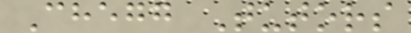Chegg Tutors
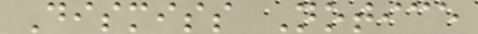Dismiss Notice
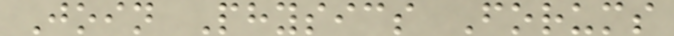Join Physics Forums
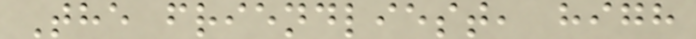The friendliest, high
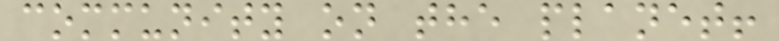community on the planet!
